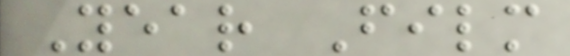Year Film
